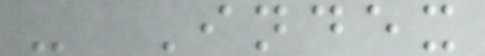- Index
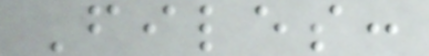Files:
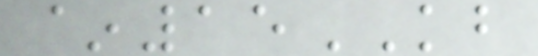~15KB
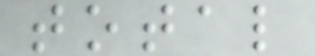total
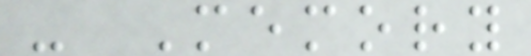- Memory
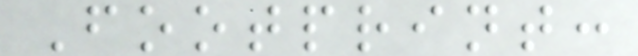Footprint:
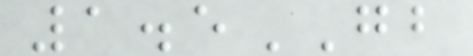1.5GB
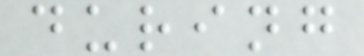during
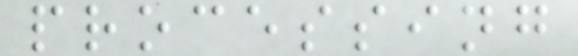processing
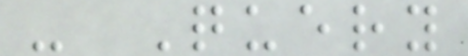- Query
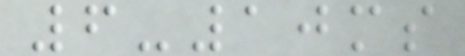6-10ms
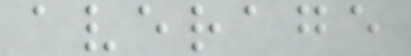average
